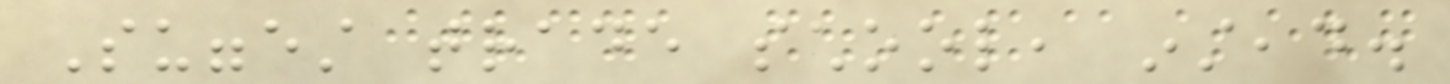Suggest trade school, instead.
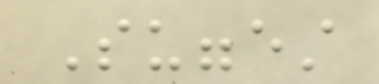Suggest
